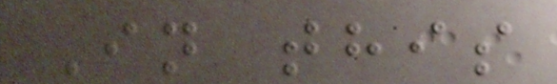In this
